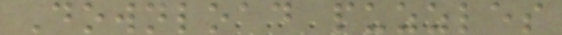Download puzzles
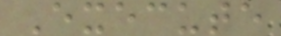Execute
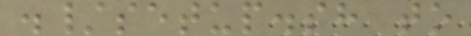./setup.sh to
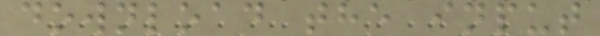download the input
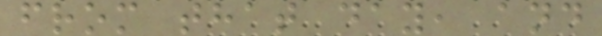from that day, and
